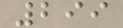299
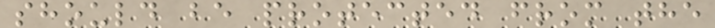should be protected from the
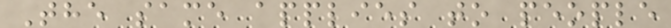The same applies to people
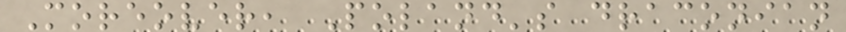Moreover, Poland's draconian
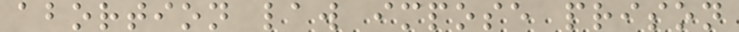abortion law impose prison
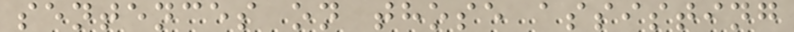sentences on those assisting
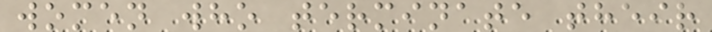women who terminate their
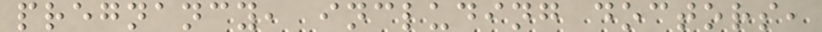pregnancy, including doctors,
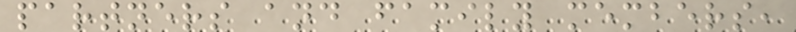partners and family members,
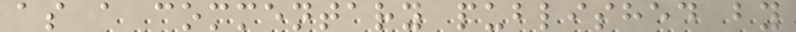as a commentary published by
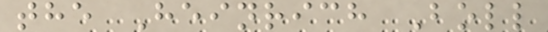the Heinrich Boll
